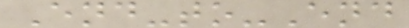End-to-End
